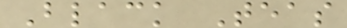Black Teas
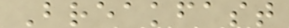Breakfast
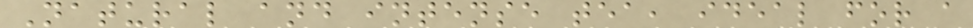Natural and intense tea, ideal for a
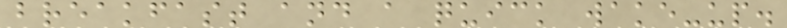breakfast and a quick wake-up.
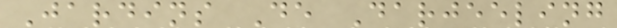Jardins De Darjeeling
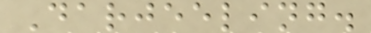Darjeeling.
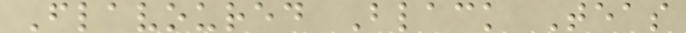Flavoured Black Teas
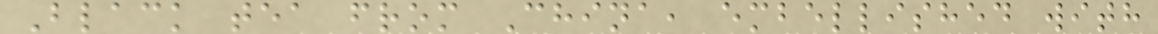Black tea from China, embellished with
